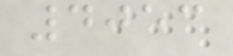4053
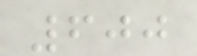600
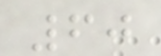60
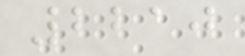2210
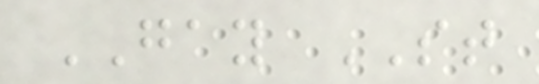GAY ST
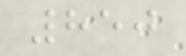850
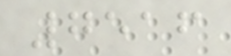7516
